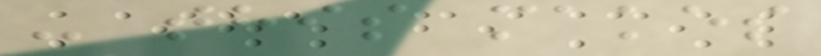- this makes
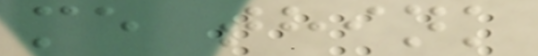me think
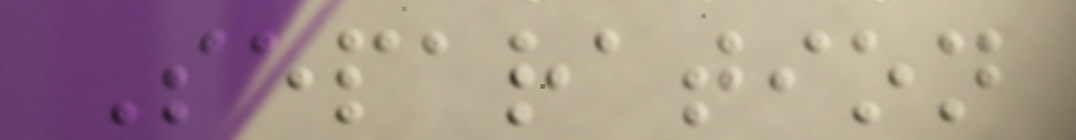Separation
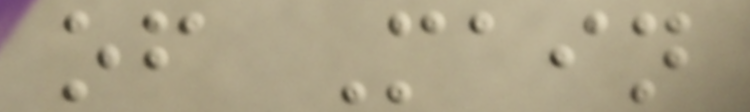of Main
